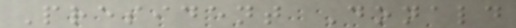President Donald
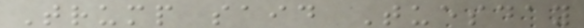Trump said Tuesday
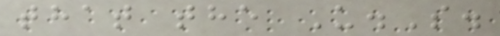that the U.S.
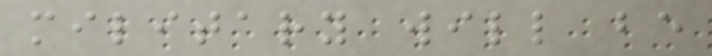military will be
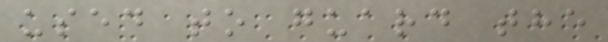used to guard the
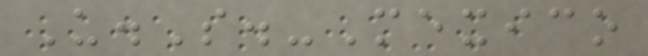U.S.-Mexico
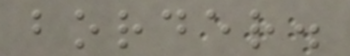border.
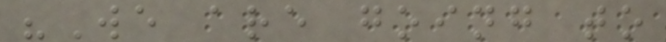"We are going to
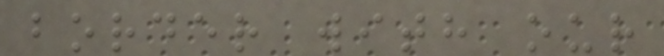border with our
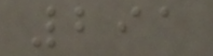291
